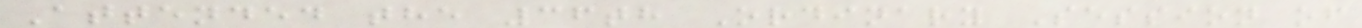Attended the 36th Ordinary Session of
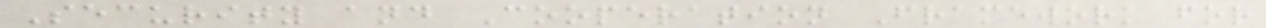Security and Cooperation Framework for
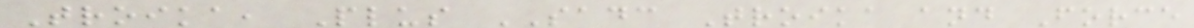Troika, Plus SADC Troika and Force
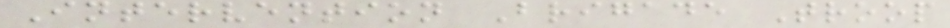Intervention Brigade Troop
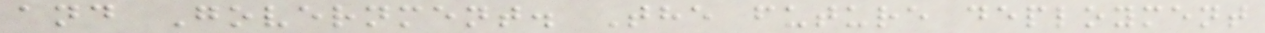and Government. The future deployment
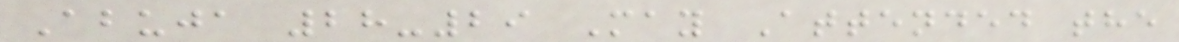Abuja 28-29 May Attended the
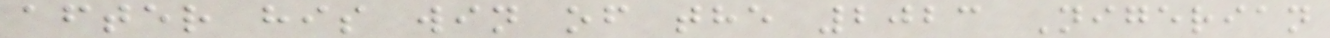after his win of the 2023 Nigerian
